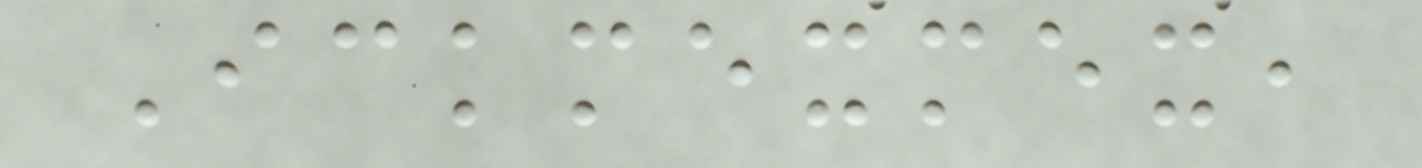Ickmexmex,
